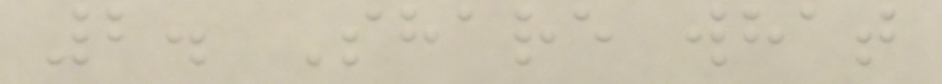2. Share what
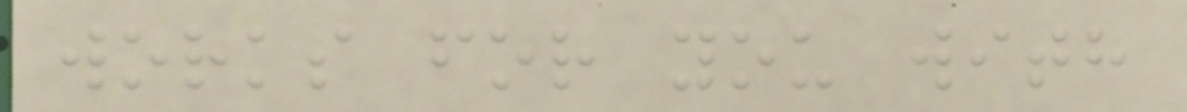works for you with
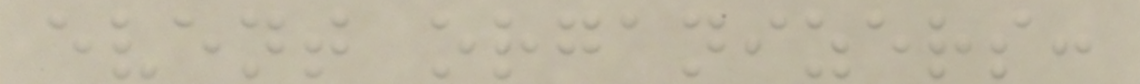event organizers:
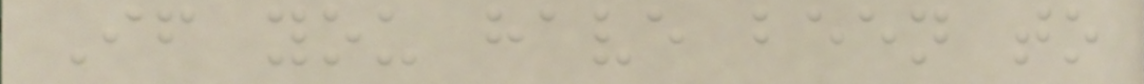If you have been to
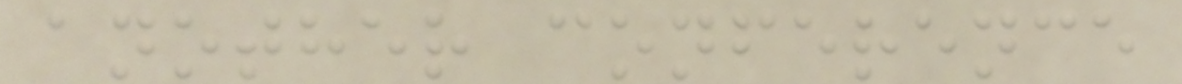another conference
